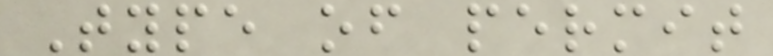Type of permit
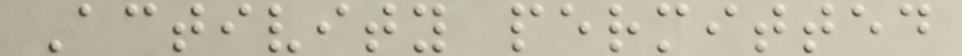Activity permitted
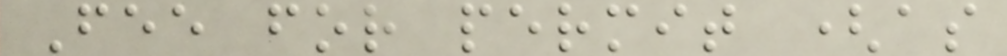Fee for permit (as
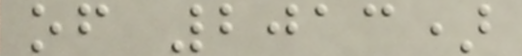of 2013)
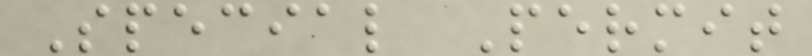Special Permit
